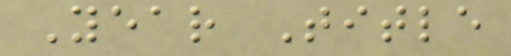Year Title
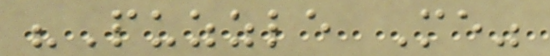"Puzzle Me"
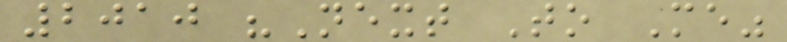2010 "Next To Me"
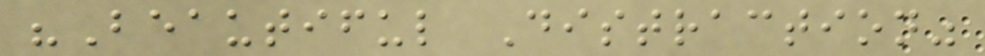"Beautiful Distraction"
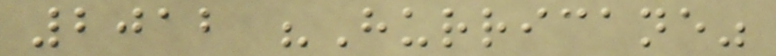2012 "Hurricane"
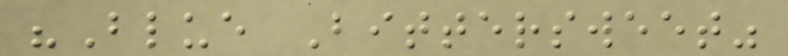"Blue Bittersweet"
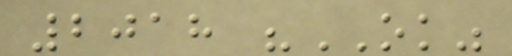2018 "OK"
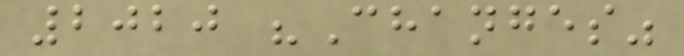2020 "Changes"
